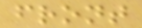front
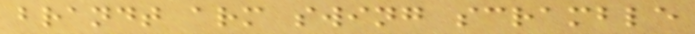brandt arm swing scramble
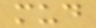mud
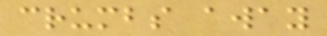crumbs away
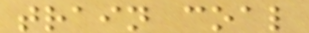train coal
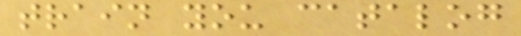train you catalog
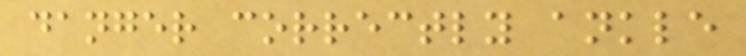danger correctly ankle
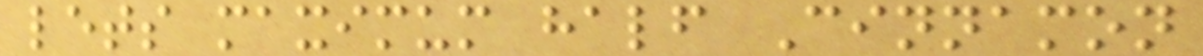lets maximum half Cinnamon
